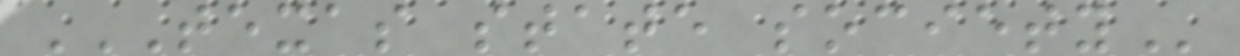TEXAS STATE SOCIETY
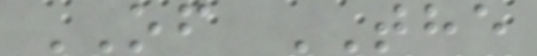OF THE
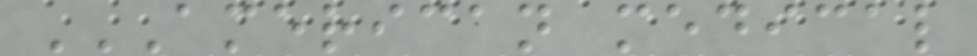AMERICAN MEDICAL
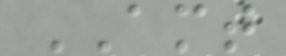AMT
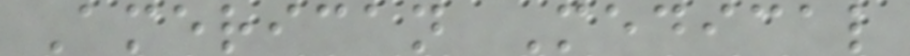American Medical
